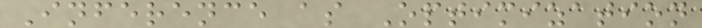Inference as Optimization
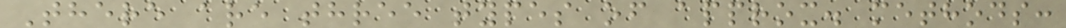There are three types of approx. methods:
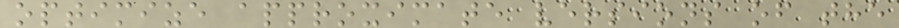optimize approximate versions of the
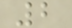2
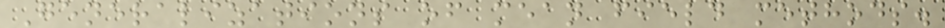Generalizations of mean field methods.
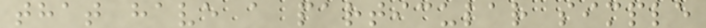that have a particular simple
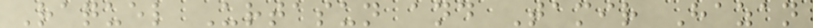Raquel Urtasun and Tamir Hazan
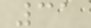31
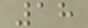18
